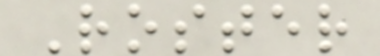Roster
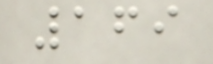169
